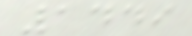1449
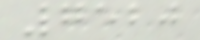7520
